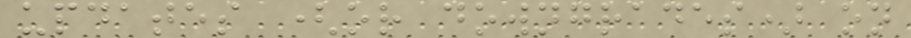updates (or downgrades) on
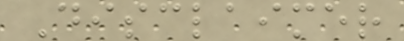Disclaimer
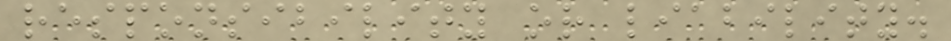responsibility or liability.
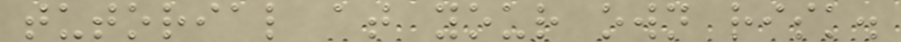tutorial at your own risk.
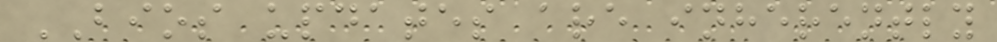BIOS updates are inherently
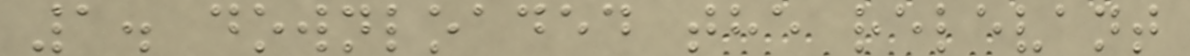1. downloaded the relevant
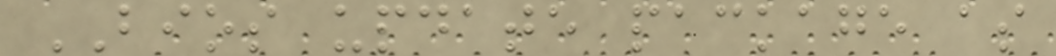BIOS update package as
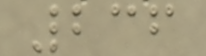236
